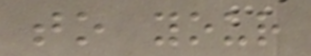to your
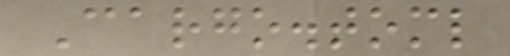Cargo.toml
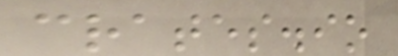crates.io
